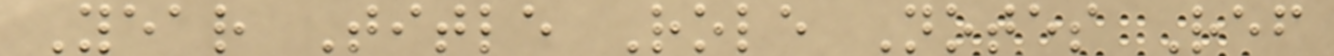Year Title Role Notes Ref
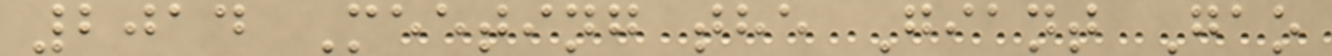2014 Meeting the Giant Gao
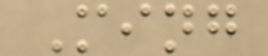Ming
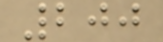200
